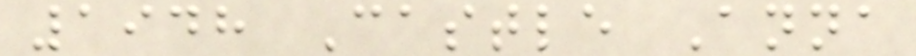1948 Castle Anna
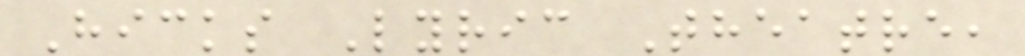Hicks Lyric Theatre,
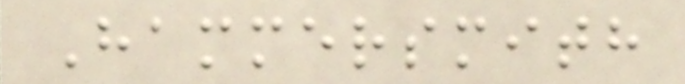Hammersmith
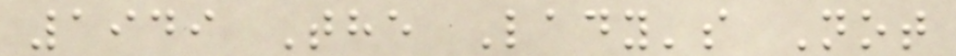1949 The Lady's Not
